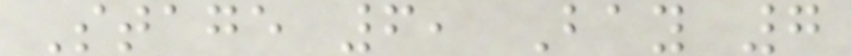Stage 6, Bay 7
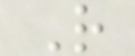R
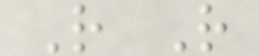R R
